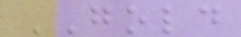GOLD
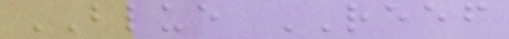BLUE REEF
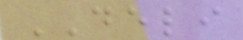DELI
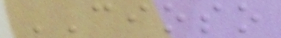CIOSO
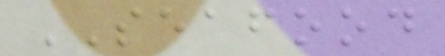SEAFOOD
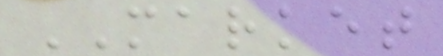MARKET
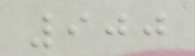900
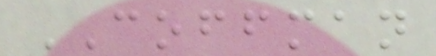COFFMAN
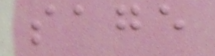sage
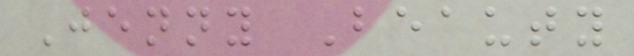Jenny Beauty
